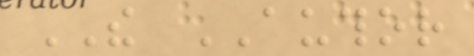THE AUTHOR
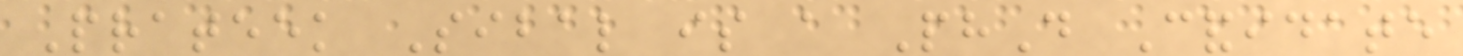Prateek Sibal is a PhD Candidate
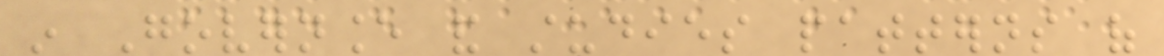in Governance and studies patterns of
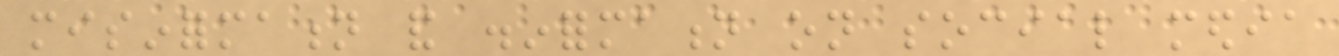misinformation and disinformation on social media
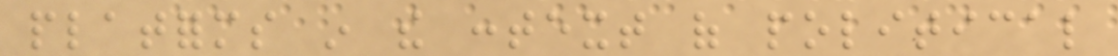platforms in the context of political
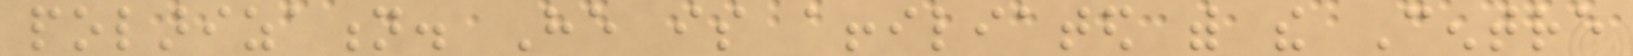polarization. He is affiliated with the Centre
